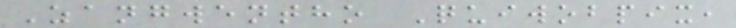Zangwentho Quiwobpix,
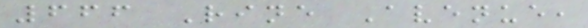666 Rine Avenue,
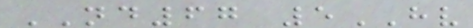ND67 5HV
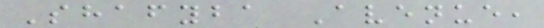Shafyba Avenue,
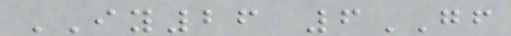IY26 6GF
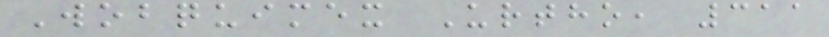Wobquimex Urtho, 311
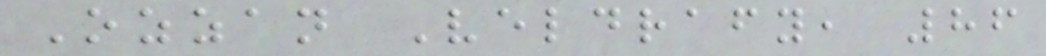Ozzan Veldrafy, 86
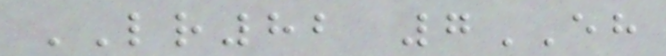LR82 7EH
